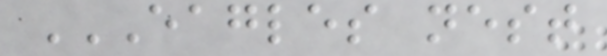EAGLES NEST
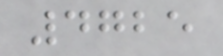4725
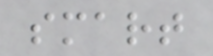smart
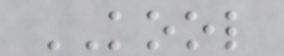KOOL
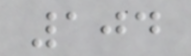104
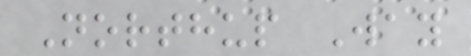Northup Way
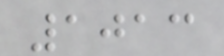1013
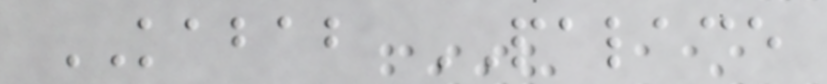KABAB PALACE
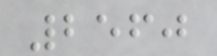2560
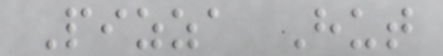Pizza Hut
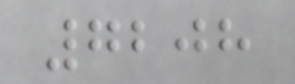7208
